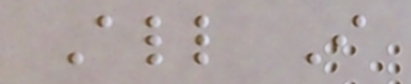All I
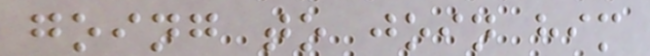going to join him
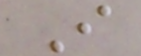I
